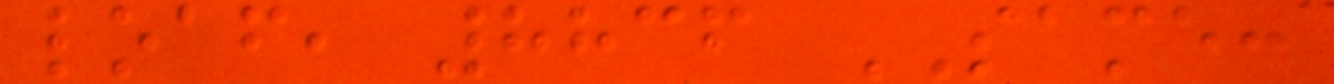loaf, 8836 SAME:
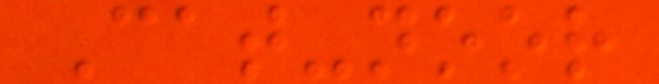Cat-noor
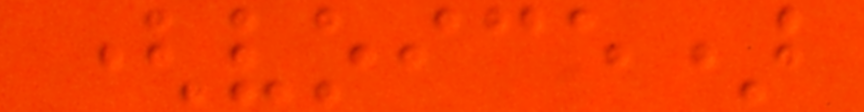(voice)
